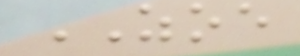ZOE
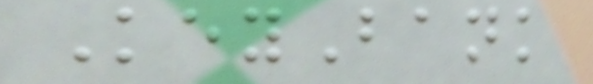KeyBank
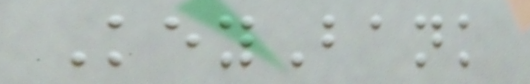KeyBank
